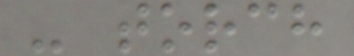- torch
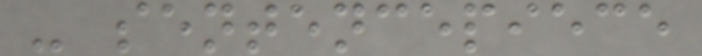- sentencepiece
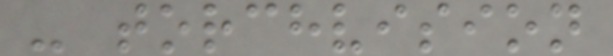- torchvision
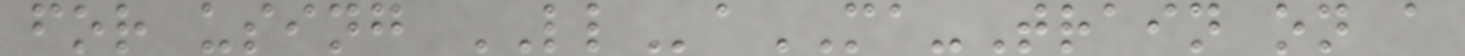for using LLaMA-Train on a
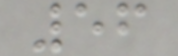56
